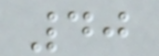40
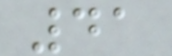41
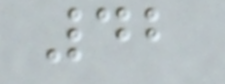42
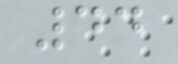44
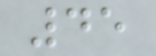45
